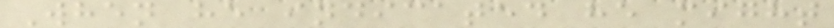When he indicated he might
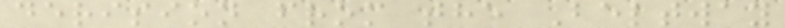derision from the Beltway
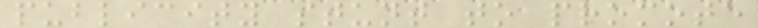publicity stunt to promote
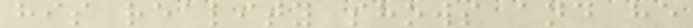his reality shows and he
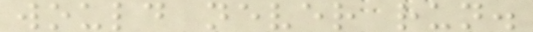would never run.
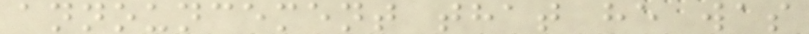announcement that he was
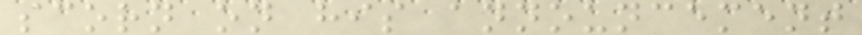scorn on his announcement
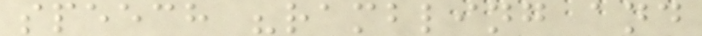speech "rambling and
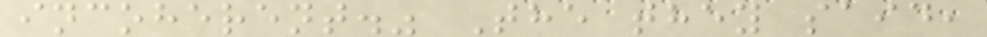incoherent." The they said,
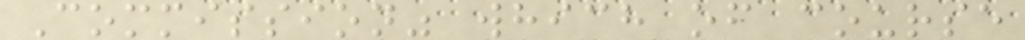Commission" which of course
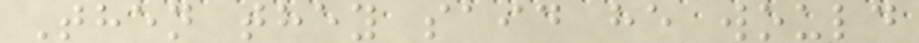Then they said he would
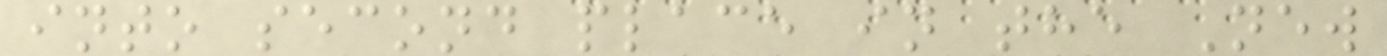into second place in the New
